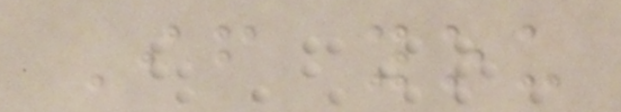If you
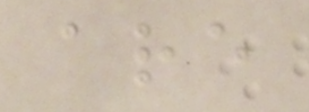are
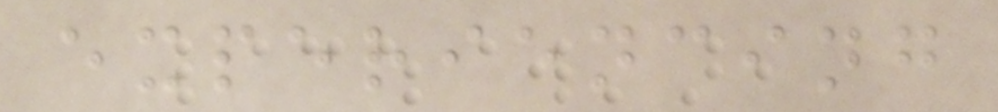experiencing
